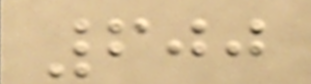600
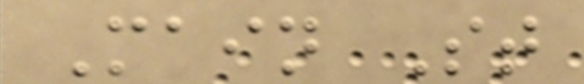Main St
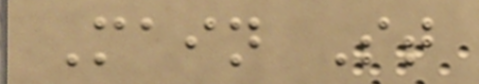Main St
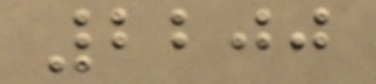2200
